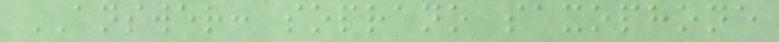ANSWER: soprano saxophone
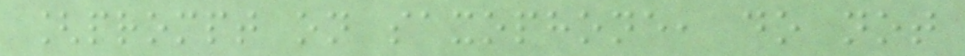[prompt on saxophone, do not
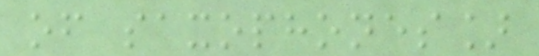of saxophones]
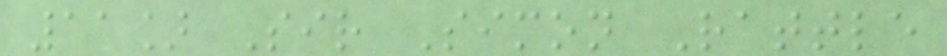11] Sir Simon Rattle
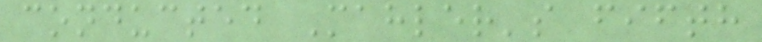conducted Mahler's fifth
